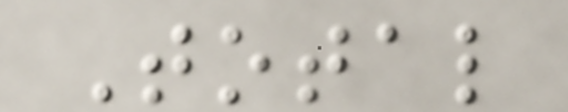Total
